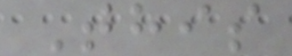This
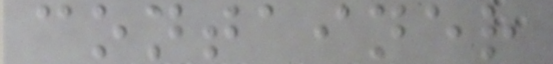container
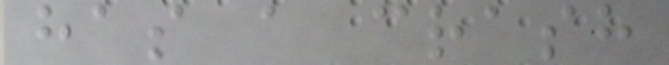has a crash
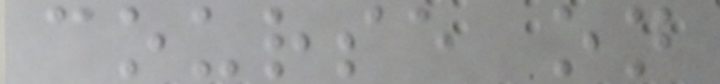course on
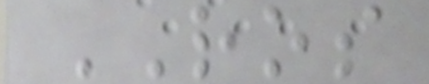ROS
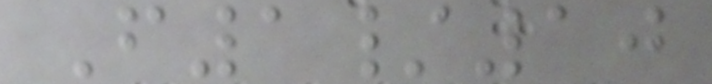F1/10
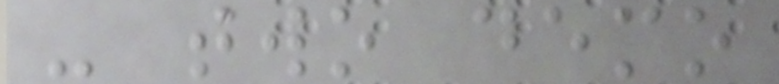- two demo
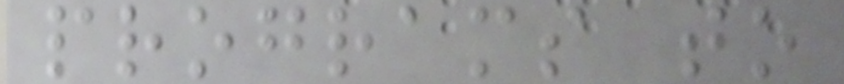programs to
